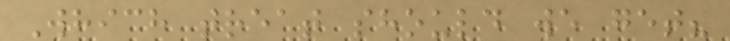Which treat should we get?
